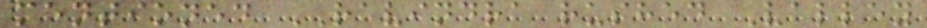mentioned RAVINDRA rushed Valley
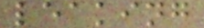leaking
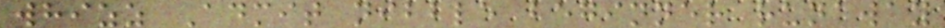whizz Admit nibble beginner runaway
